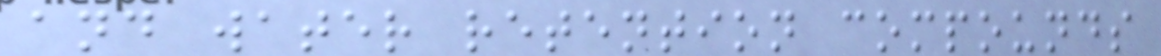and water retention compounds
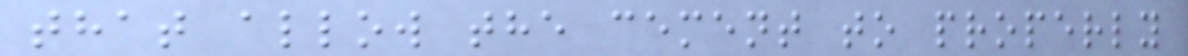that allow the cement to properly
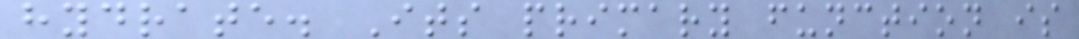hydrate. Its primary function is
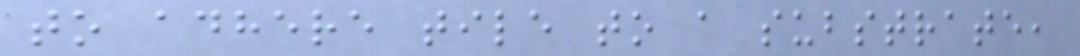to adhere tile to a substrate,
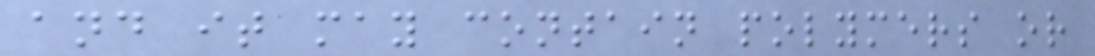and it may contain polymers or
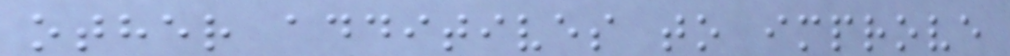other additives to improve
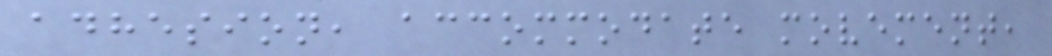adhesion, accommodate movement,
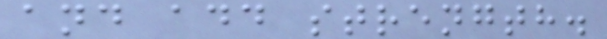and add strength.
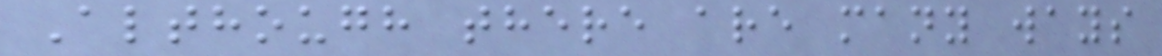Although there are many ways
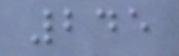245
